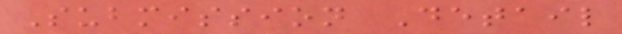Submission Detail
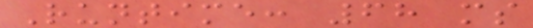Runtime: 68 ms
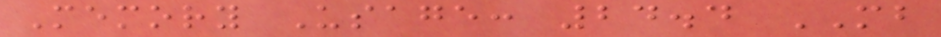Memory Usage: 24.4 MB
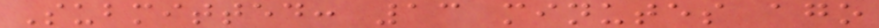Submitted: 13 minutes ago
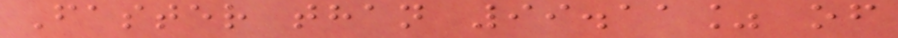Faster than 99.11% of
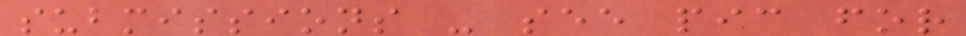submissions - see pic for
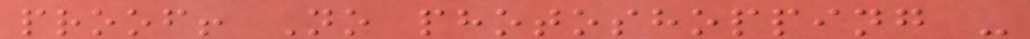proof! No photoshopping -
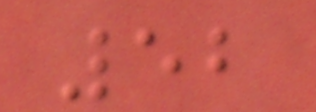52
